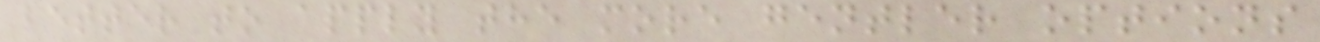better to apply the more gentler options
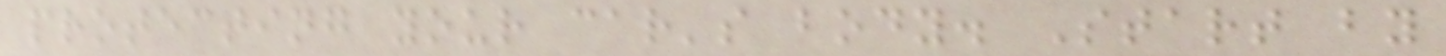protecting your car's body. Start by
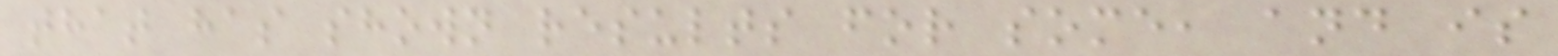that has shown results for some, and is
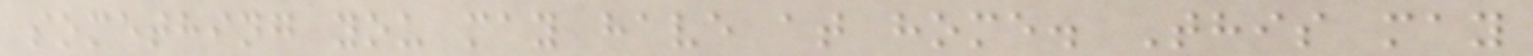something you may have at home. This may
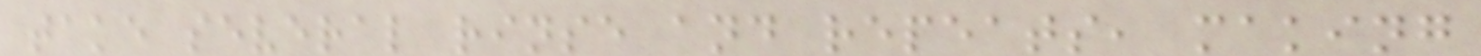take several rinse and repeats, making
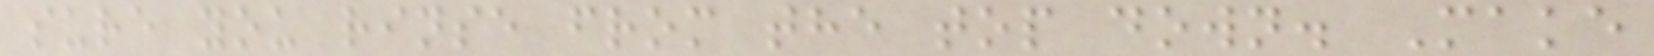sure you rinse from the top down. Make
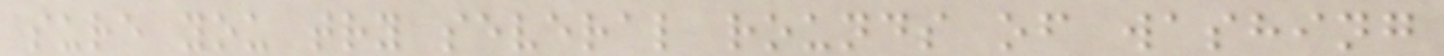sure you try several rounds of washing
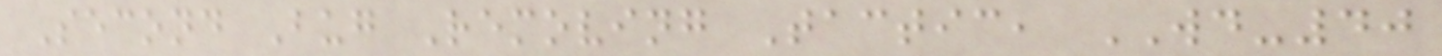Second Bug Removing Tactic, WD-40
